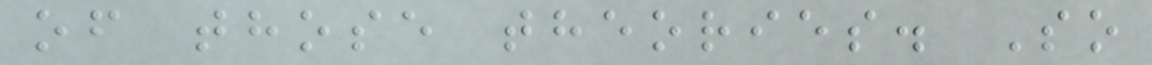of those theories. So
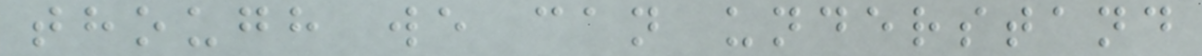though we can understand
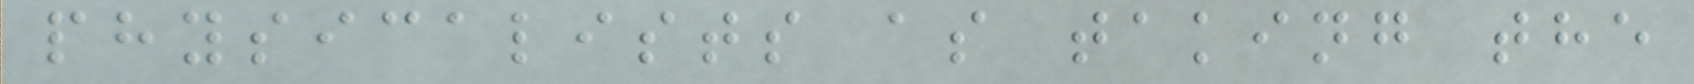physicalists as taking the
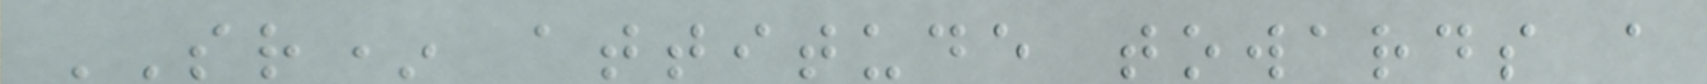SR* attitude towards a
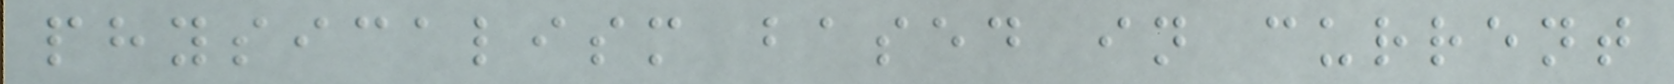physicalism based in current
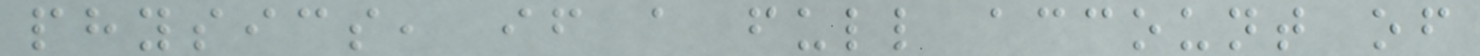physics, if a full account of
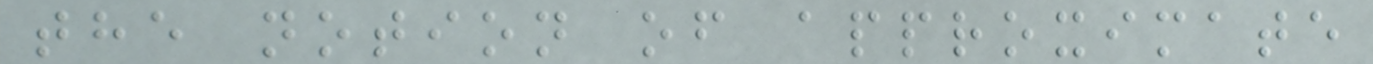the notion of approximate
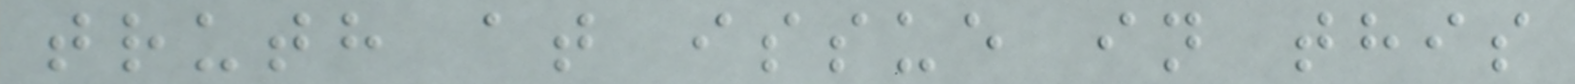truth at issue in this
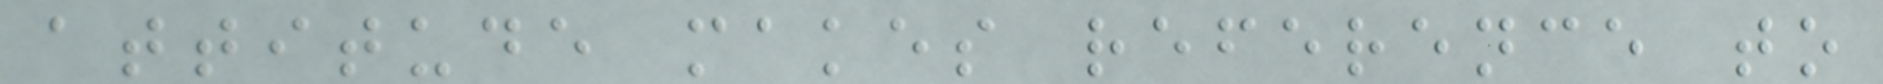attitude makes reference to
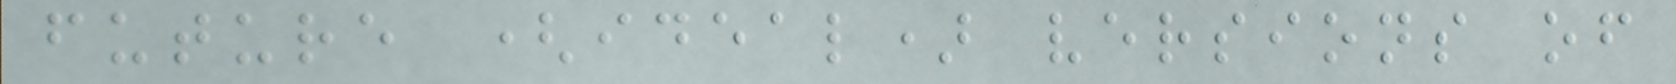future (ideal) versions of
